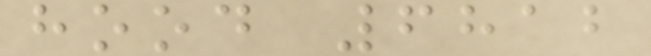hood 6812
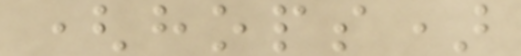(hops)
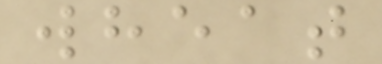wheat
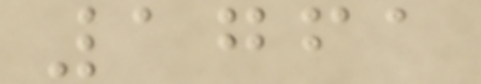1761
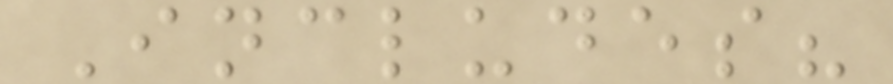Includes?
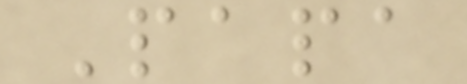Papa
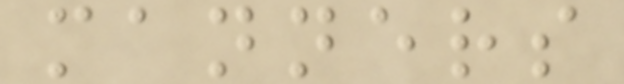manners
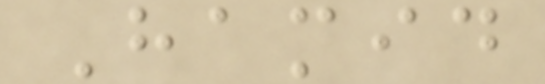Hamid
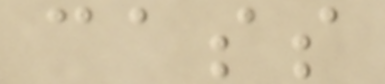cass
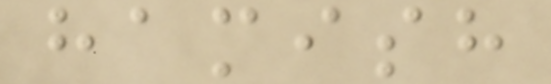hamish
